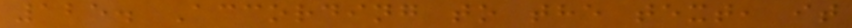125. According to the text, it
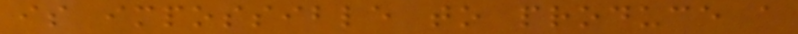is impossible to produce a
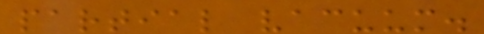partial vacuum.
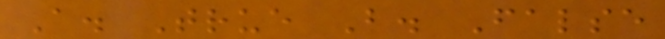A. True B. False
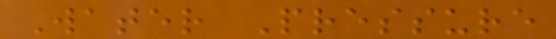Water Pressure
